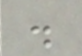.
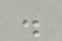.
